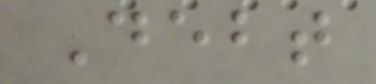Debt
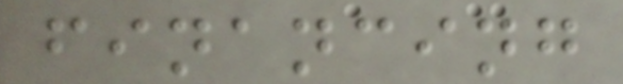financing
